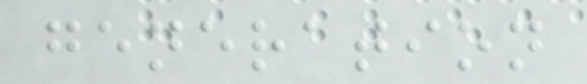generation
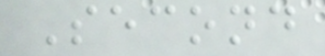Second
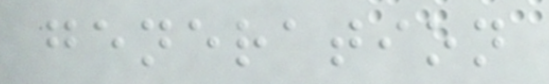generation
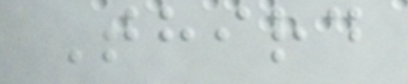Third
